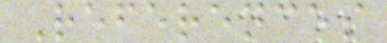References
